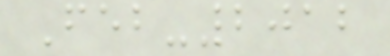Feb-2012
